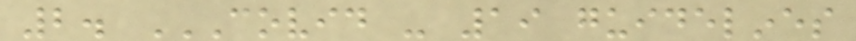2. COVID - 19 GUIDELINES
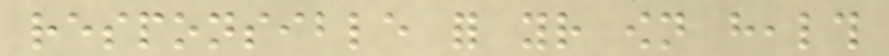responsible for your own health
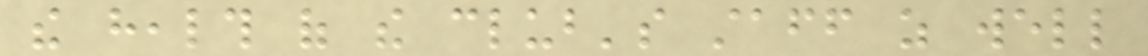the health of the club's staff as well
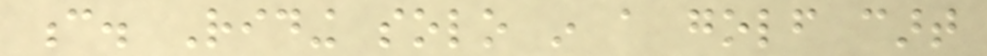c. Riding solo in a golf cart
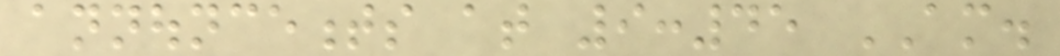announcements at 9:45 AM.
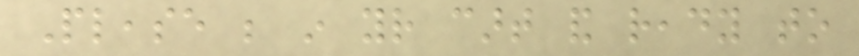Please be in your cart and ready to
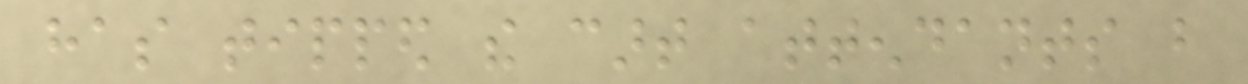has tipped the cart attendants but
